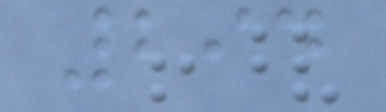294
